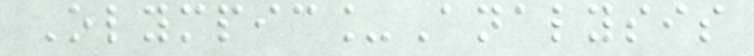Olympic_Analysis
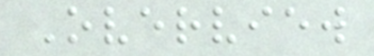Overview
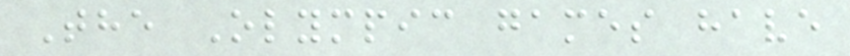The Olympic games have
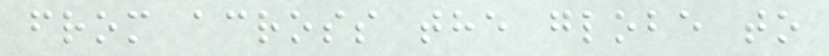from across the globe to
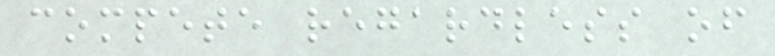compete regardless of
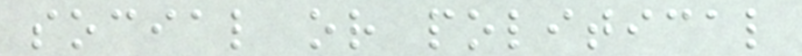social or political
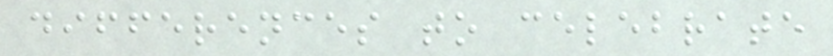differences to celebrate
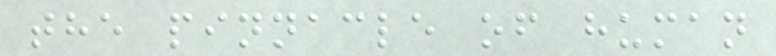the pinnacle of human
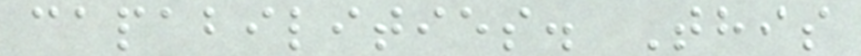capabilities. This
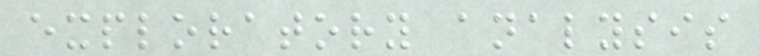exploratory analysis
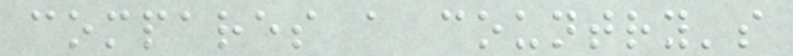compares a country's
